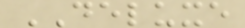DELUXE
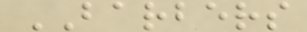BARBERS
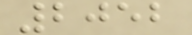2052
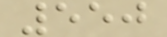550
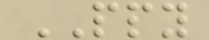PPY
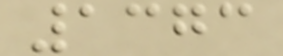1373
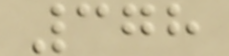378
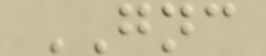GNC
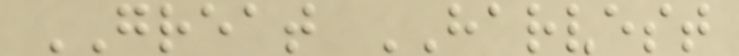GREAT HARVEST
